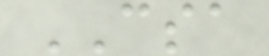CSA
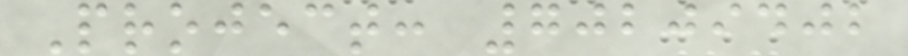Project: 70209402
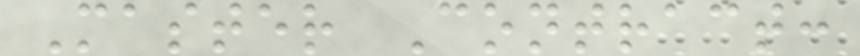Master Contract:
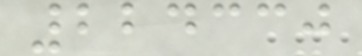224330
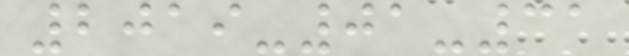2019-01-31
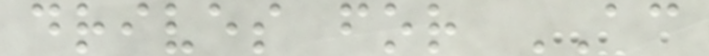drives for AC
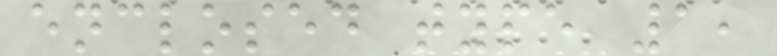enclosed type 1,
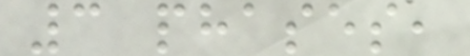3 phases,
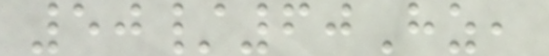50/60Hz,
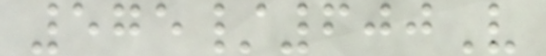575/600V
